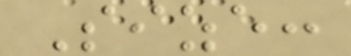Size:
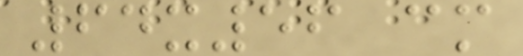64x56 cm
